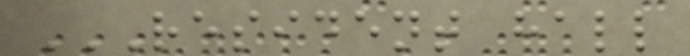RESIDENT HALL
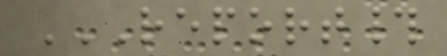REPORT#
